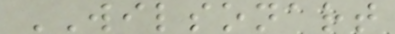WILSONART
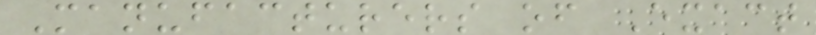Manufacturers of Exact
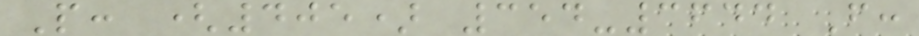P: (405) 354-3644 F:
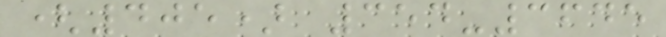(405) 354-3645
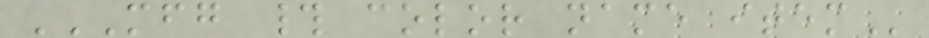MFG # COLOR NAME ITEM
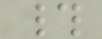#
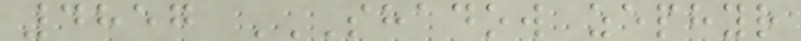4857 SHADOW ZEPHYR
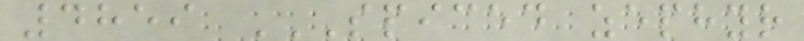4859 SPICED ZEPHYR
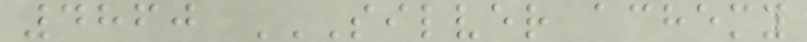4860 SILVER ACHEMY
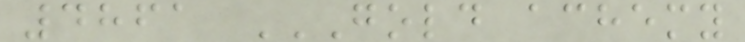4861 GOLD ACHEMY
